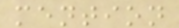mention
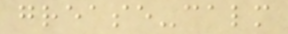grease-calm
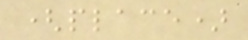(place)
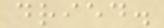dried.
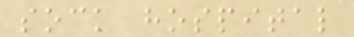sock hospital
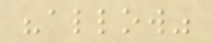"allow"
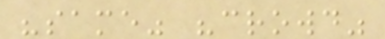"same" "crowd"
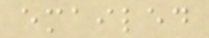emailed
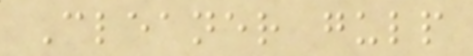Cleaner gulp
